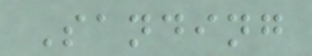Sanding
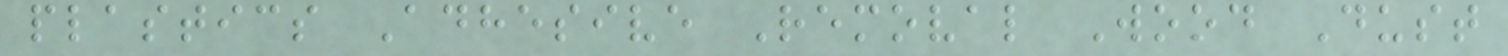plastics Adhesive Removal Wood Dust
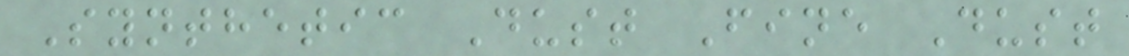Synthetic Dust Fine Dust
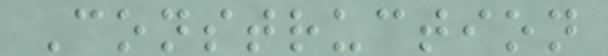Construction
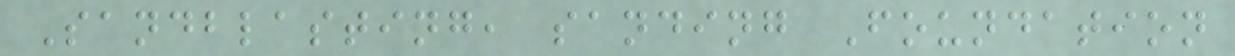Sandblasting, sanding Foundation
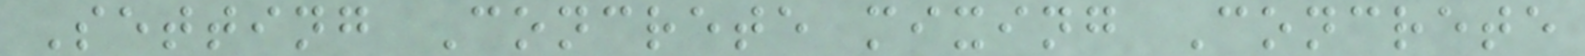Setting Concrete mixing Concrete
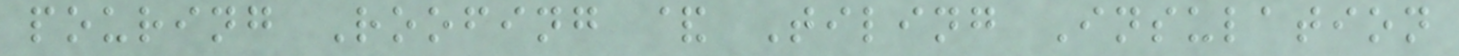pouring Roofing & Tiling Insulation
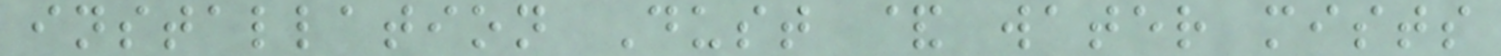installation Dust & water mists
